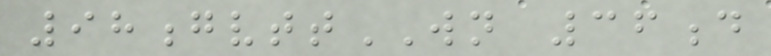98gvttWN 36d
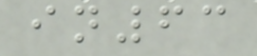in63
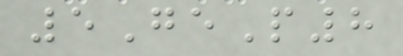5GeP8
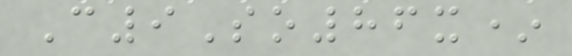C9So86x*
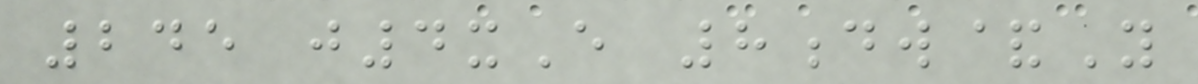245 j4xE 8dw&Y
